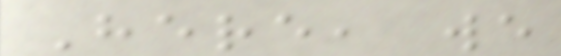Here, we
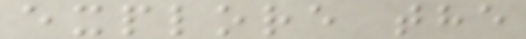explore the
